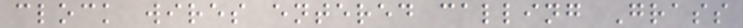clock wires entered calling Grass
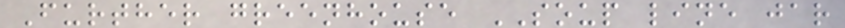Further greenhouse SOUP line jar
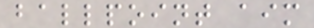ballpoint aim
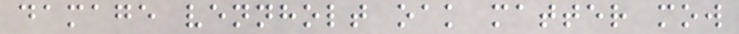damage vennholt oak matter mow
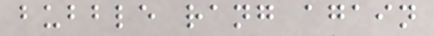bubble rang again
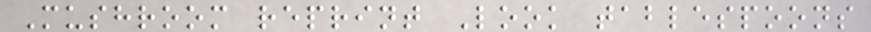Mushroom reprint Look tablespoons
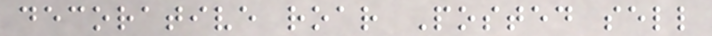decorative roar Posted sell
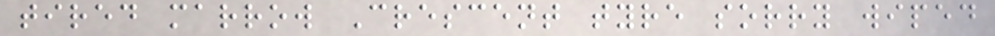tired marrow Crescent tyre sorry wiped
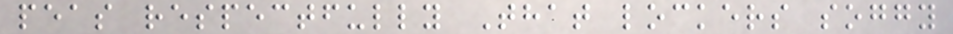peas respectfully That lockers soggy
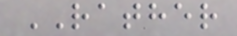RATHER
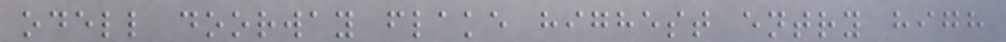odell doorway flake highest entry high
